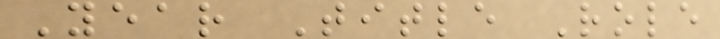Year Title Role
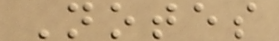Notes
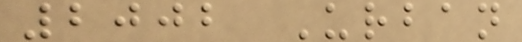2002 Urban
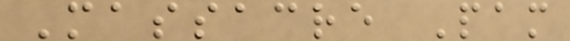Massacre Pam
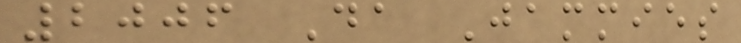2006 Da Jammies
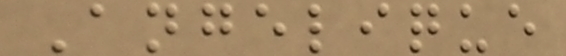Angelique
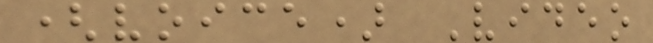(voice) Video
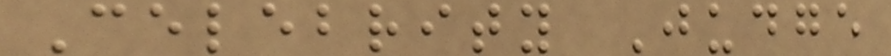Celebrity Judge
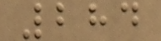284
